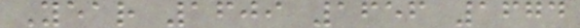Year 1609 1656 1674
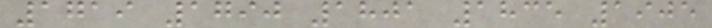1719 1790 1801 1835 1905
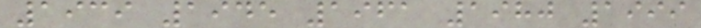1939 1945 1961 1980 1999
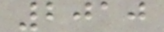2010
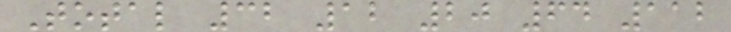Total 32 12 20 64 112
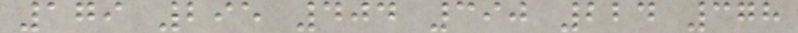179 295 404 390 224 378
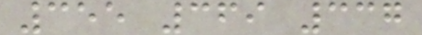355 369 337
